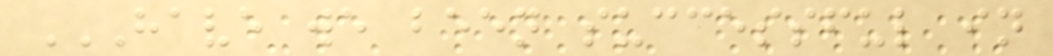HAVE WE BEEN SUCCESSFUL IN
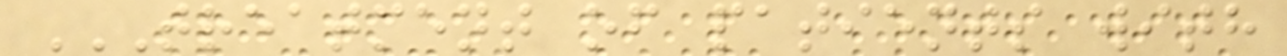TREATMENT OF PATIENTS WITH
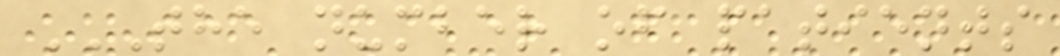THE NUMBER OF PATIENTS
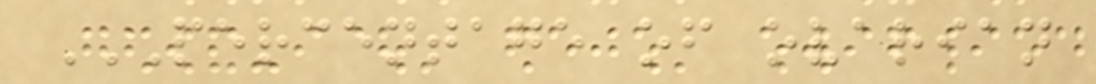PERCENTAGE OF OVARIAN
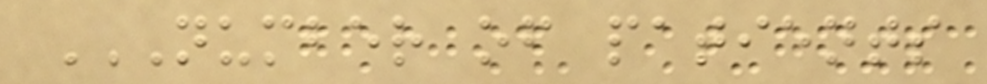NUMBER OF PATIENTS
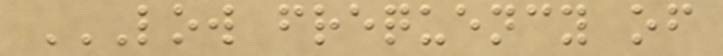LOW FREQUENCY OF
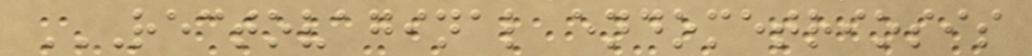RECTOVAGINAL ENDOMETRIOSIS
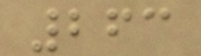263
